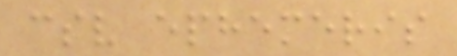csv ephemeris
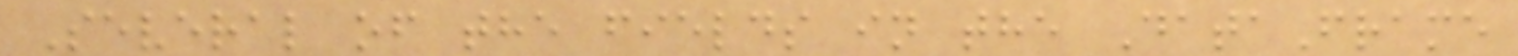Several of the fields in the DataFrame
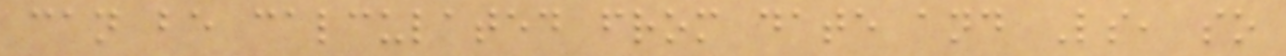can be calculated from date and Ls, so
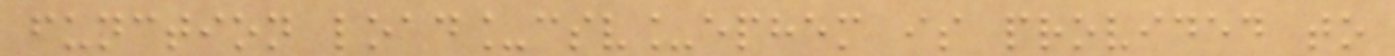function load_csv_ephem is provided to
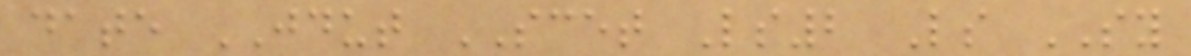date JDUT SCET Ls2 Ls SY
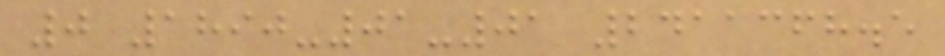0 1890-01-01 2411368.5
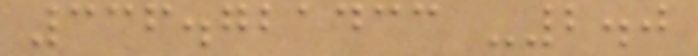336.721433 -2.0
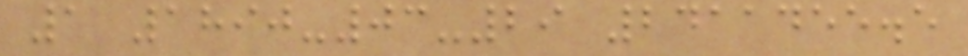1 1890-03-29 2411455.5
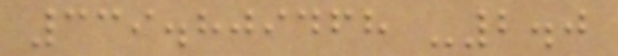339.809468 -2.0
